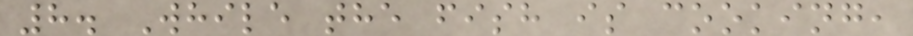8. While the fish is cooking,
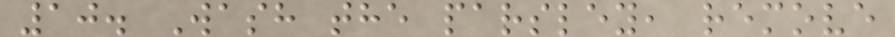10. Wash the parsley, remove
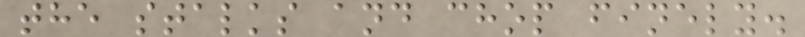the stalks and chop finely.
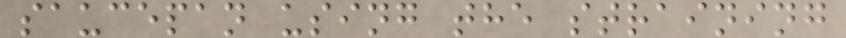saucepan using the straining
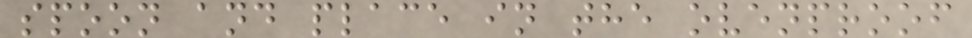spoon and place in the ovenproof
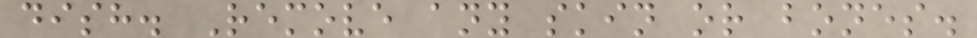dish. Remove any skin or bones.
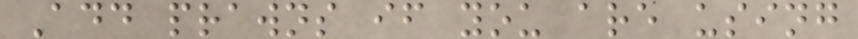Add prawns if you are using
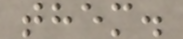them.
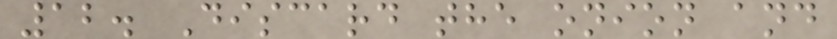12. Discard the onion and
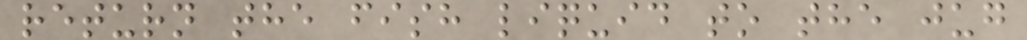return the fish liquid to the jug
